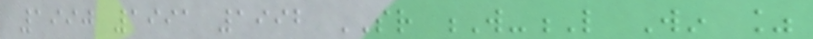1990 1991 1992 SR W-L Win %
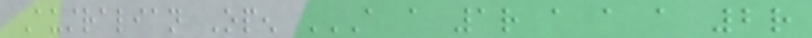Australian Open A A 1R A A A 2R
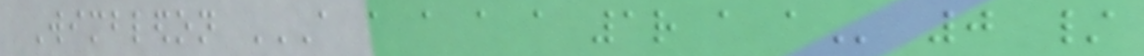Wimbledon A A A A A 1R A A 0 /
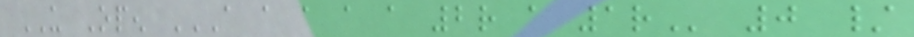US Open A A A A A 2R A 1R 0 /
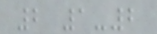2 1-2
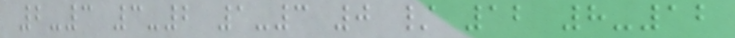2-3 3-2 1-3 0 / 12 8-12
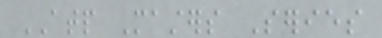ATP Masters Series
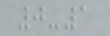0-1
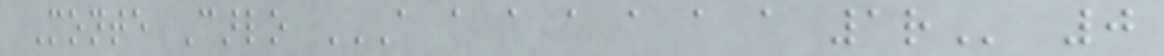Monte Carlo A A A A A A A 1R 0
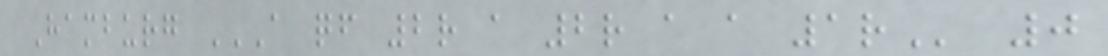Hamburg A QF 2R A 2R A A 1R 0
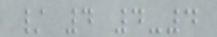/ 4 4-4
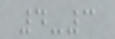4-3
